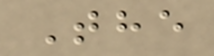The
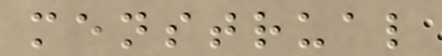menstrual
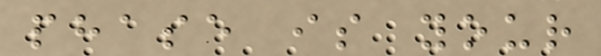phase is your
